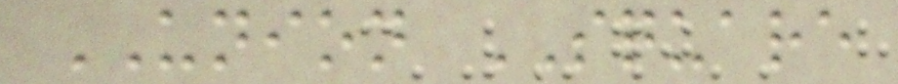UNION SQUARE
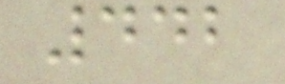442
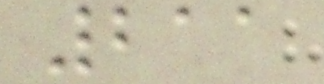211
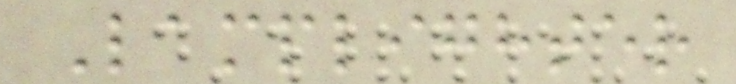Lamplighter
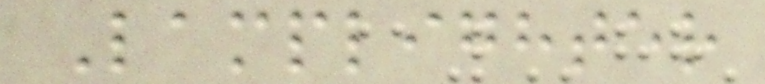Lamplighter
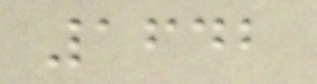1642
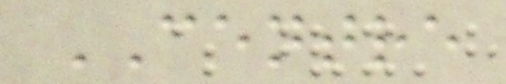CENTRE
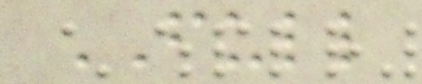FULL
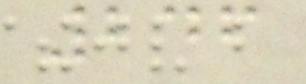246
